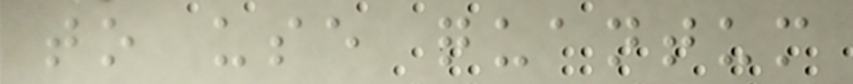to use quantum
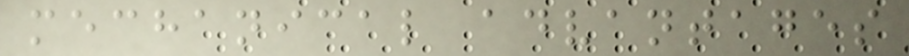mechanical advantages
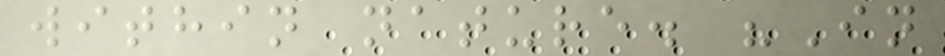within nature. "In
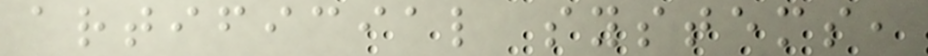artificial systems,
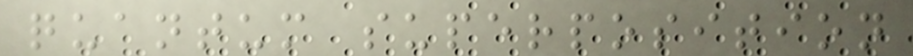quantum superposition
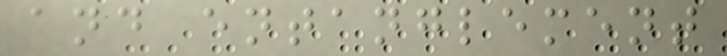and entanglement
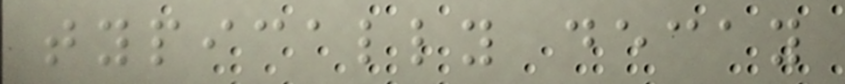typically decay
